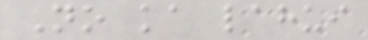No ka lahui
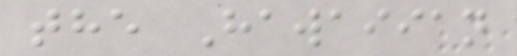the Hawaiian
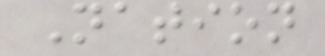Nation
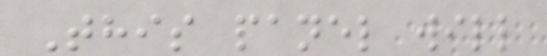This panel will
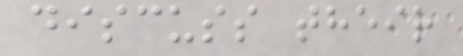discuss their
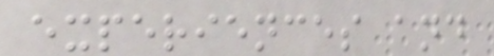experiences and
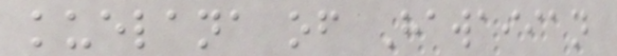kuelana of Hawaiian
